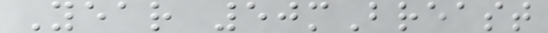Year 50mBreast
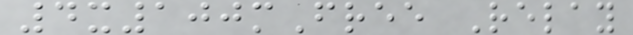4x100mFree Relay
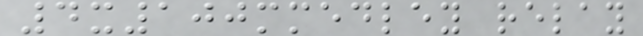4x100mmedley relay
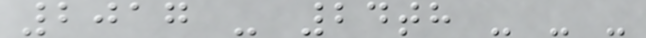2017 - 24th - - -
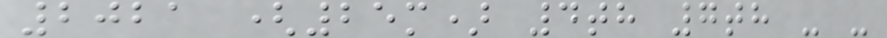2021 (25m) 4th 7th - -
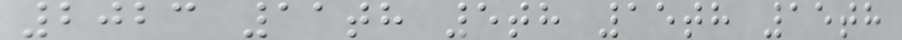2023 11th 5th 15th 15th
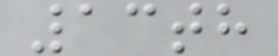13th
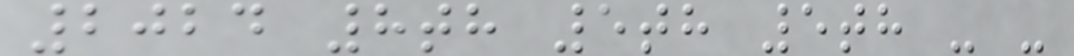2024 8th 5th 5th - -
